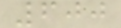600
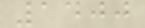1400
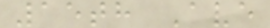15th Ave
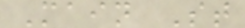Main St
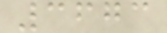3673
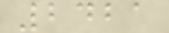2421
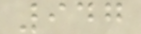947
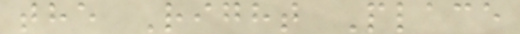the Right Place
